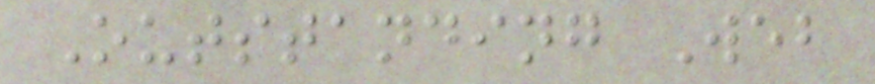Outstanding Web
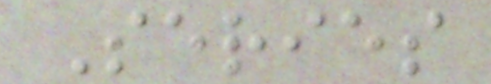Series
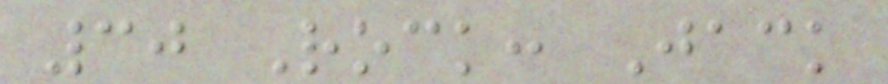30 Rock: Jack
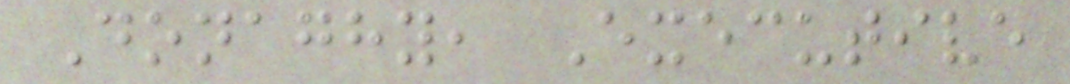Donaghy, Executive
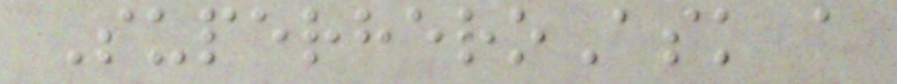SuperheroAsk a
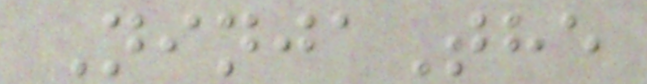NinjaThe
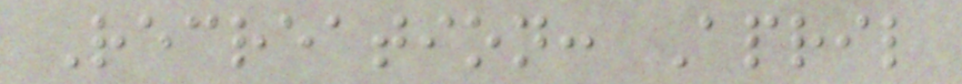Recreation: April
